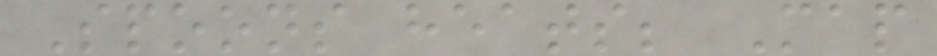Spoons heats; Map
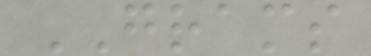GRAMS
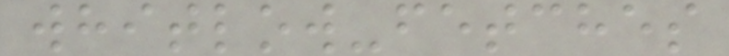whitlow-fetches
